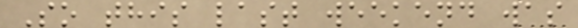So this last weekend was
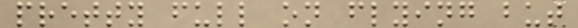pretty full on flying but
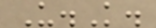U.K.
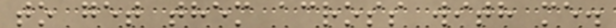to get them across with me.
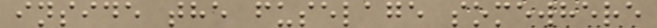inside the fuselage somewhere
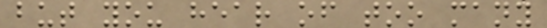but you hear of too many
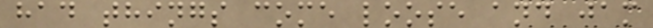had things come loose and jam
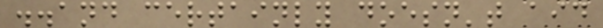..and certainly doesn't aid
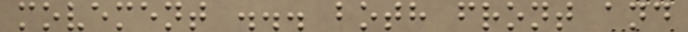movement ... both front and
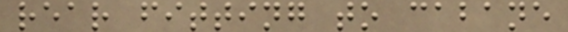rear fitting to cabane
